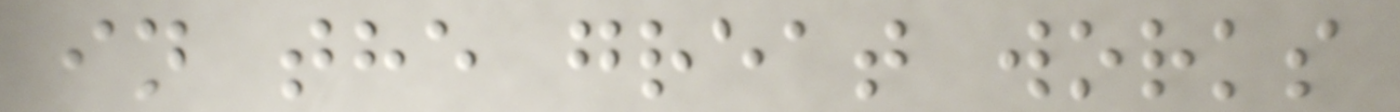in the great works
